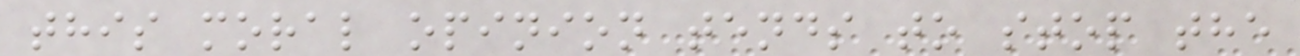this moral opinion tends to stop the
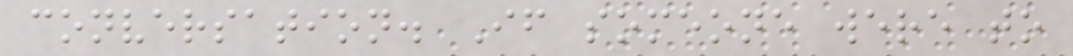conversation. If someone were to
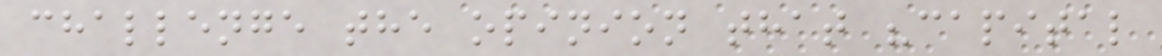challenge the opinion that "capital
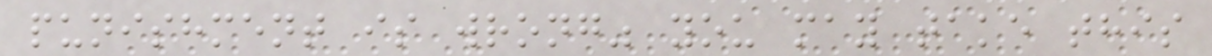punishment is wrong" you may take this
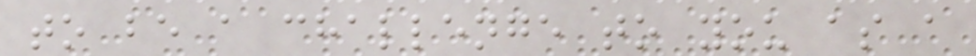to be a challenge to you as a
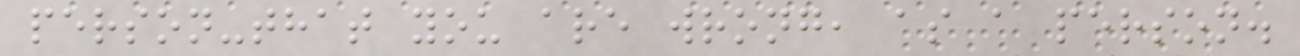person-that you are wrong, as a person.
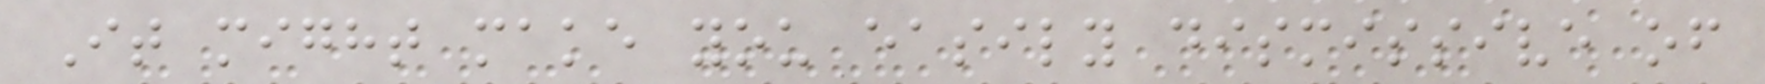It might make you easily dismissive of
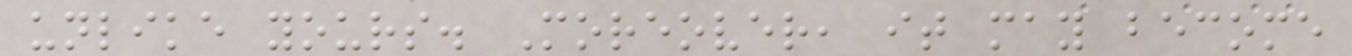unlike yours. Moreover, it may become
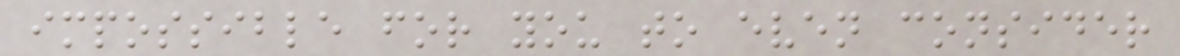impossible for you to even consider
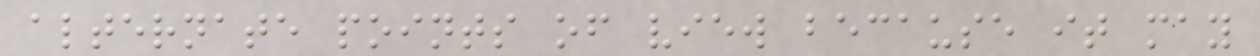alternate points of view because it may
